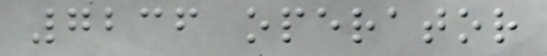7236 operator
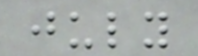july
